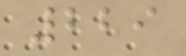229
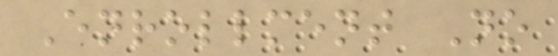Enrollment No
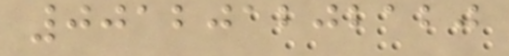001201202120
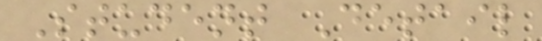Student Detail
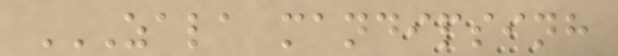ZALA MANDIPSINH
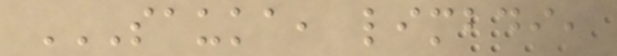SAUKA, LIMBDI,
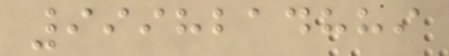9998214889
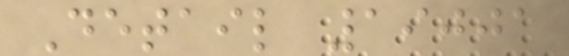Detail 19001
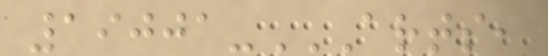19001-ARTS,
